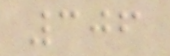306
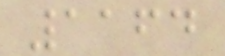1164
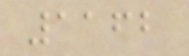1162
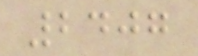2407
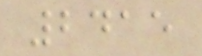2415
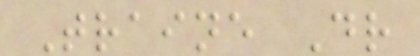Traine Dr
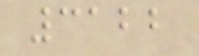3122
